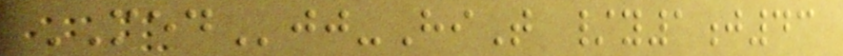MEDjj-HiT /y1j43
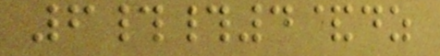6##4&dz
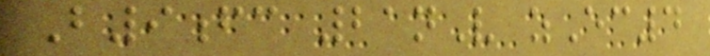B9fc 21nV zEc4
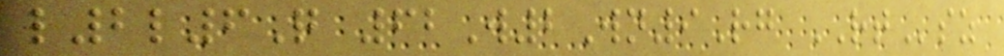l2l6Q 62W2Wn9Rg RTsz
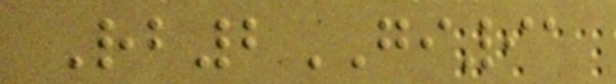Rb2GI91
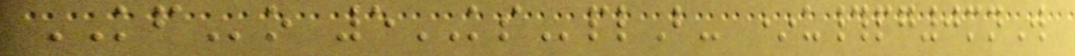KFo 5KSplB- *u#pg0mnW
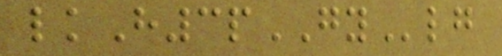lkH3pGYlg
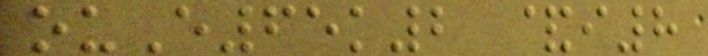ouE65k2 &i8
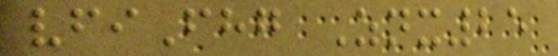vfiFhg Znx25
